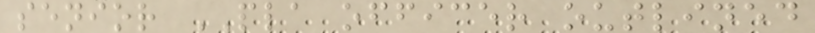senior PLA officer outlined
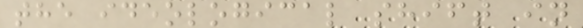the ideological shift in
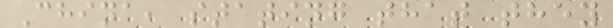China, stating that they
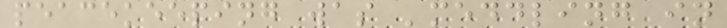peacekeeping was 'meddling in
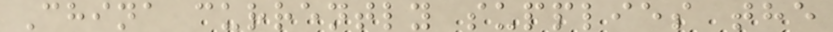China currently supplies the
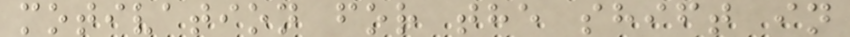motivation for the shift in
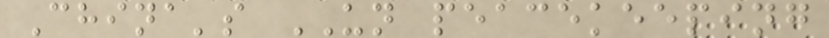China's UN peacekeeping
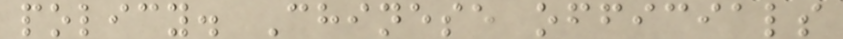policy. Chinese officials
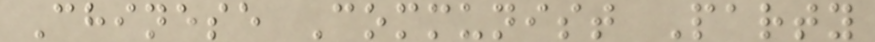Chinese Communist Party
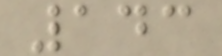143
